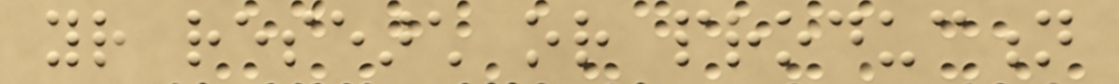your research or production
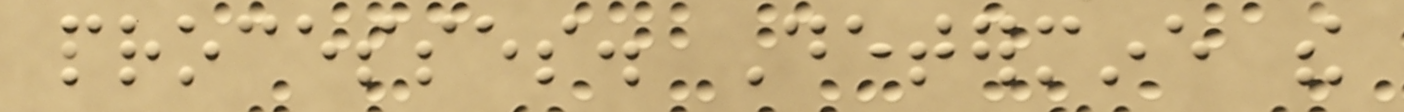processes. Determine the
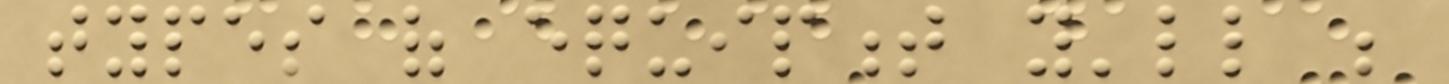types of equipment you'll be
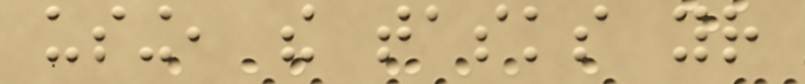using, the tasks your
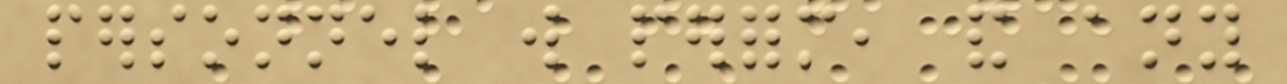personnel will perform, and any
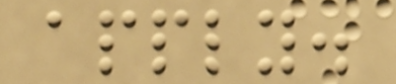apply.
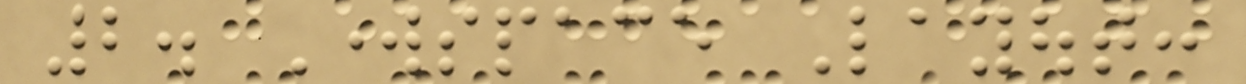2. Workspace Layout:
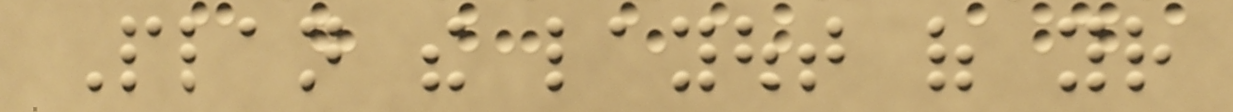Plan the layout of your
